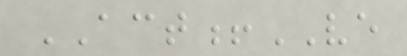ACT!VE
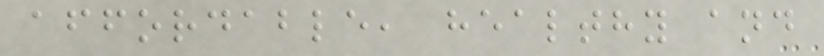affordable, healthy and
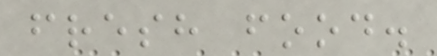fresh food.
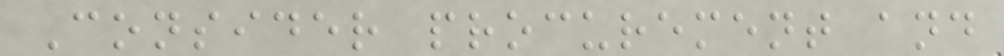Consider procurement and
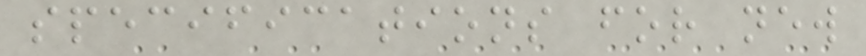specifications for new
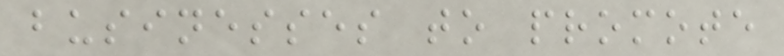businesses to promote
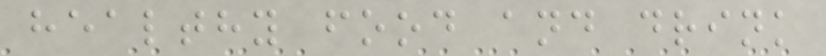healthy food and drink
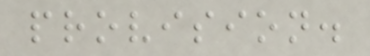provision.
